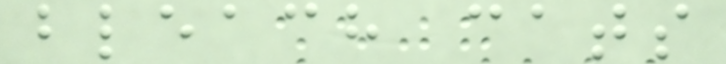bleach cats
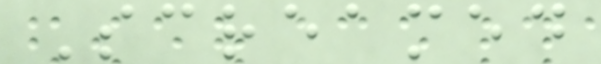Screamed
